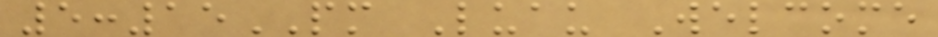5:15PM Luau Welcome
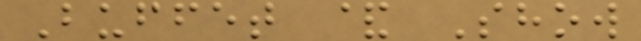Buffet & Show
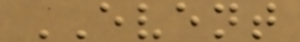EVENT
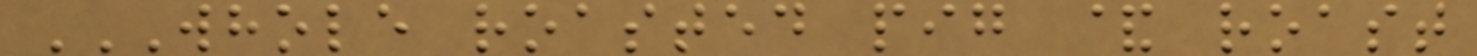WHOLE ROASTED PIG & ROAST
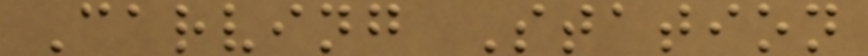Carving Station
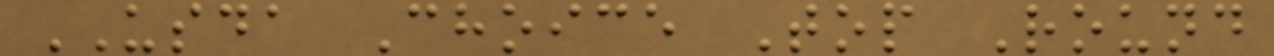USDA Choice Top Round
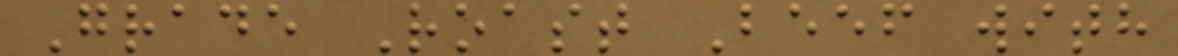Grade Roast Beef with
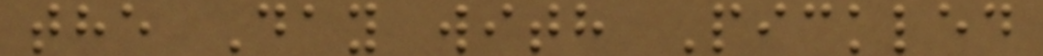the Day with Pickled
